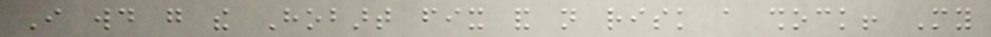I would go the Hobart fix and not risk a shock! My
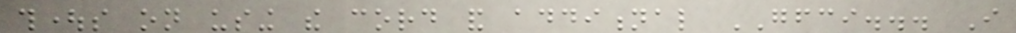thoughts on using the cord and additional GFCI... I
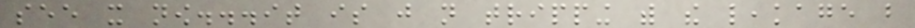see it now...it is just not tripping with the leakage but
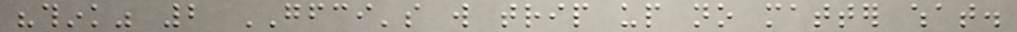"think" 2 GFCI's will trip up no matter what.
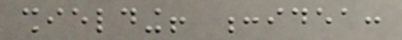shielding! :idea:
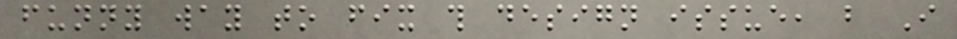funny way to fix this design issue, but I
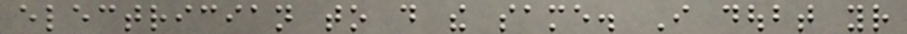electrician to do the same. I doubt your
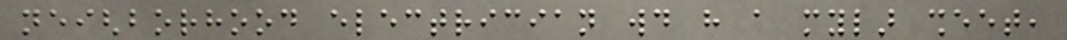neighborhood electrician would have a mylar sheet,
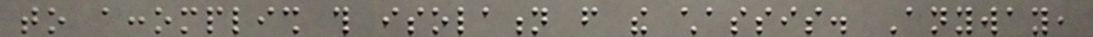to accomplish this isolation from the chassis. Anyway,
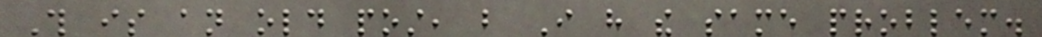This is an old post, but I have the same problem.
